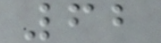62
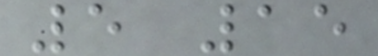5 15
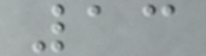13
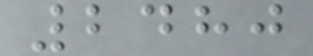2480
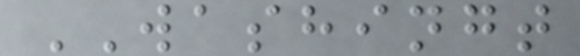WASHINGT
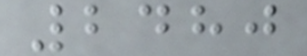2480
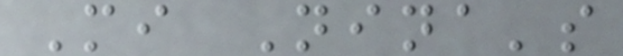Mi Nina's
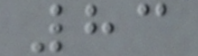83
